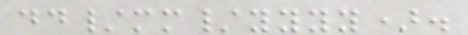dd/mm/yyyy).
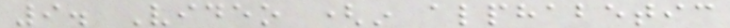9. Video (in alphabetic
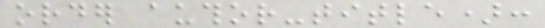order author-title):
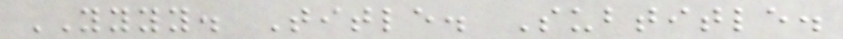YYYY. Title. Subtitle.
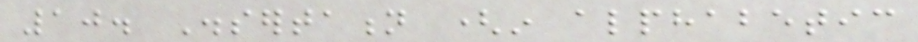10. Dissertation (in alphabetic
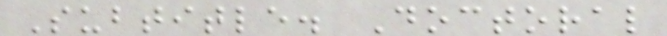Subtitle. Doctoral
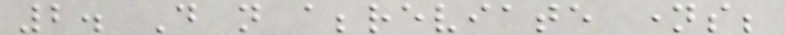2. Do not abbreviate names;
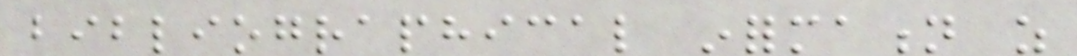bibliographical information as
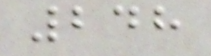248
